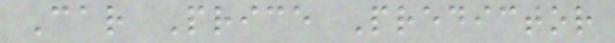Car Price Predictor
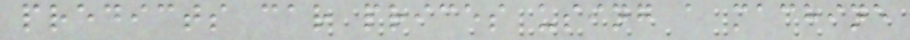predicts car prices using a machine
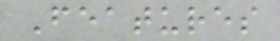Features
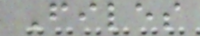Files
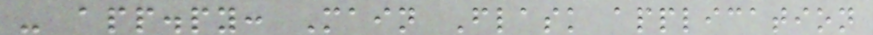- app.py: Main Flask application
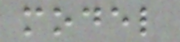model
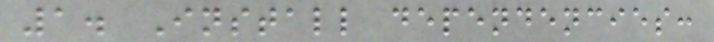1. Install dependencies:
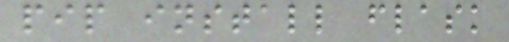pip install flask
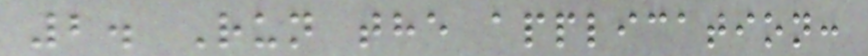2. Run the application:
